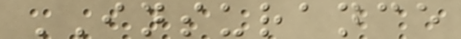INSURANCE
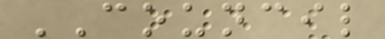COUNCIL
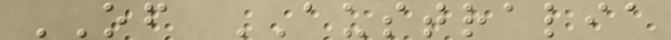OF AUSTRALIA
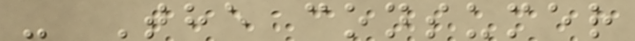- The consumer
